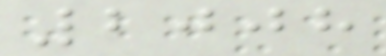2008
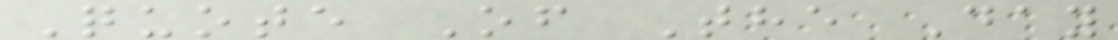Quote Of The Day
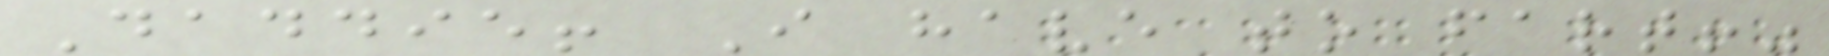Daddie! I have to fart!"
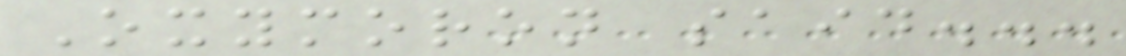Oxymoron said...
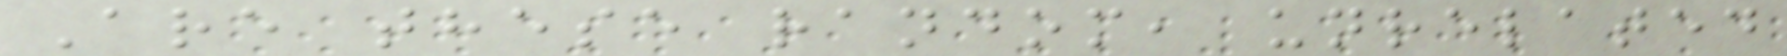Are these random, unrelated
